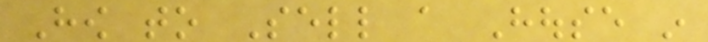How to Sell a House in
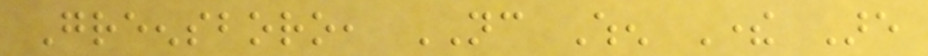Greensboro, NC When There Are
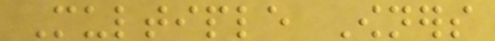Multiple Owners
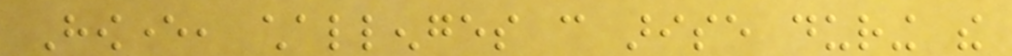However, challenges can arise during the
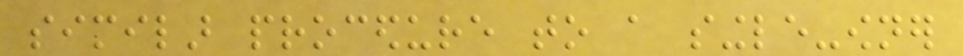similar procedure to a single-owner
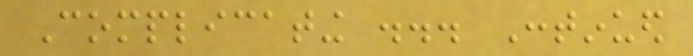Complicating ... Continued
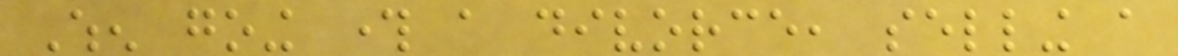When going through a divorce, selling a
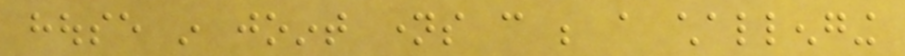house in joint names can be a challenging
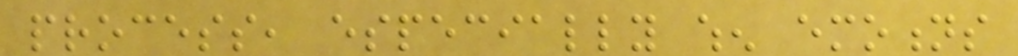process, especially when emotions
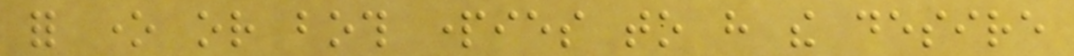for one or both parties to have the desire
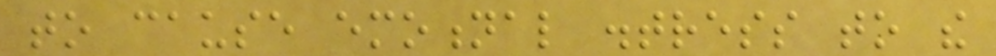to cause emotional distress to the
